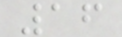16
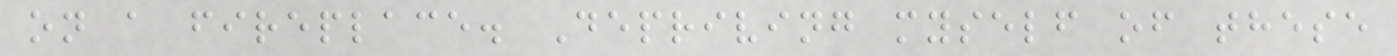on a fireplace. Depriving myself of these
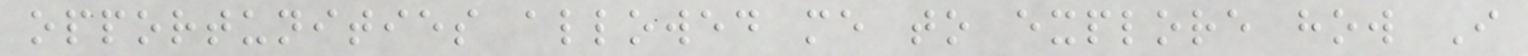opportunities allowed me to explore how I
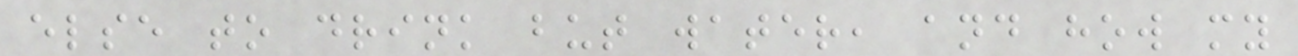else to drink but water, and how my
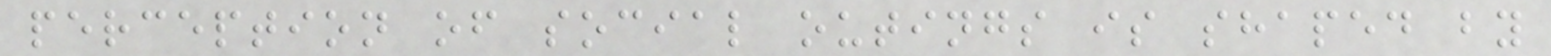perception of social outings is shaped by
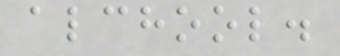alchool.
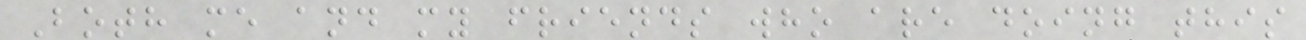Both me and my friends who are doing this
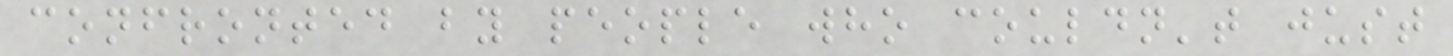confronted by people who couldn't just
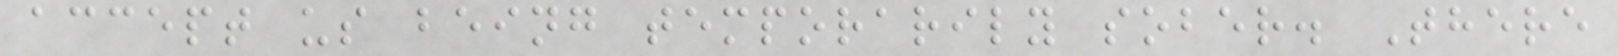accept us being temporarily sober. There
